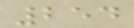254
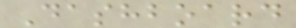Dashboard
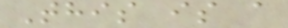This is a
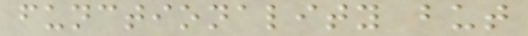functionality but
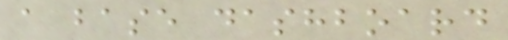a base dashboard
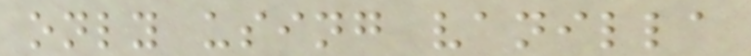only using vanilla
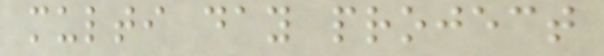multi day project
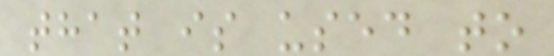that is used to
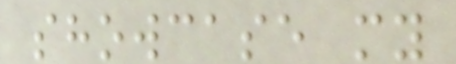showcase my
